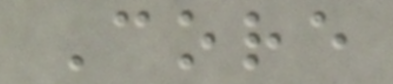Core
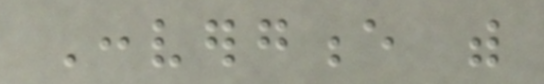Convergence with
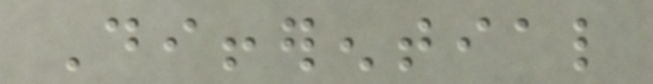Differential
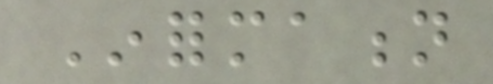Information
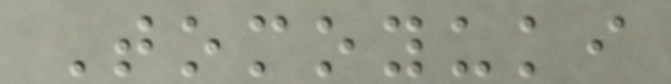Tomoyuki
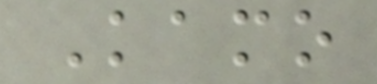Kamo
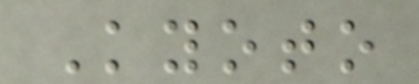Kyoto
